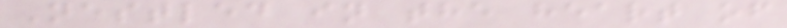Nestled in the heart of
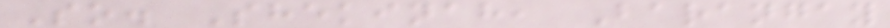So. Shekinah, Barangay
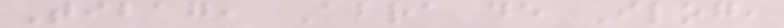Tibag, Abra de Ilog,
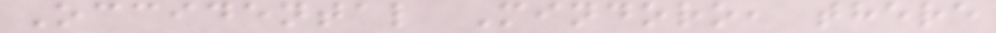Occidental Mindoro, there
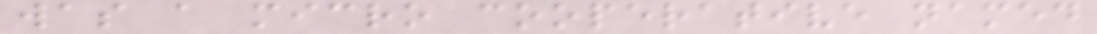was a micro cooperative named
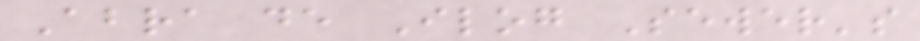Abra de Ilog Sewer's
